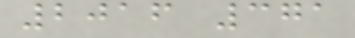2016 371
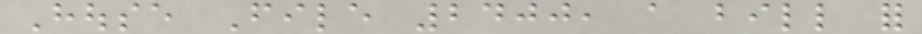House File 2400, a bill for
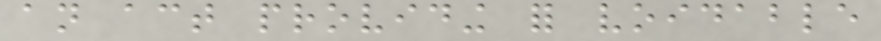an act providing for voidable
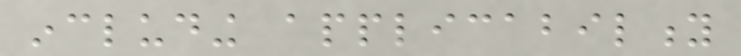including applicability
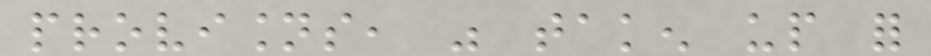provisions, was taken up for
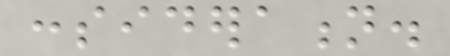consideration.
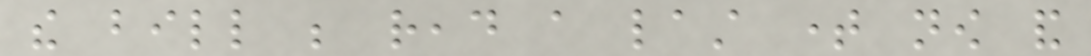the bill be read a last time now and
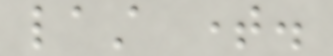last time.
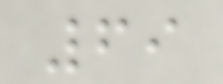69
